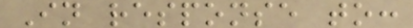In response to:
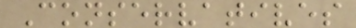Conservatives
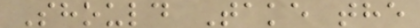Should Take the
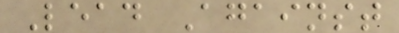Lead Against
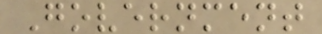Government
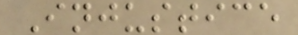Injustice
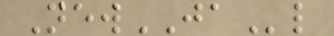NewJAl
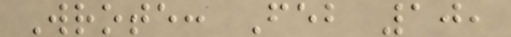Wrote: Feb 10,
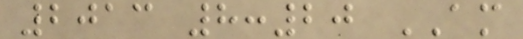2013 8:20 AM
